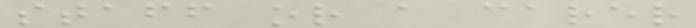staff or a carer
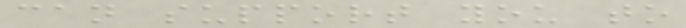can support you to
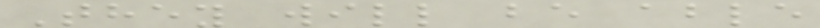They will be able
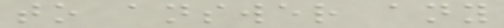to answer any
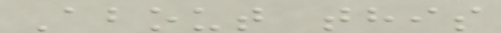About this
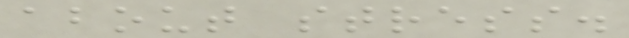about stress.
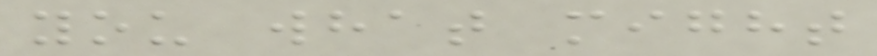you what might
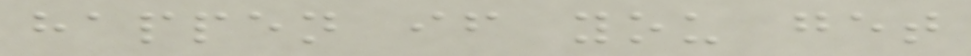happen if you get
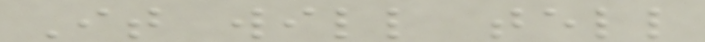It will tell
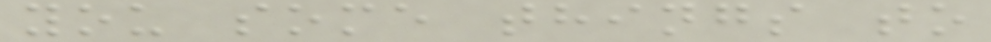you some things to
